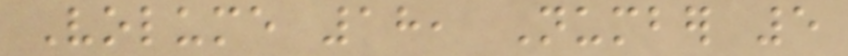Volume 18, Number 5
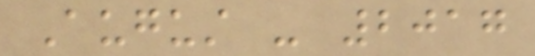August - 2017
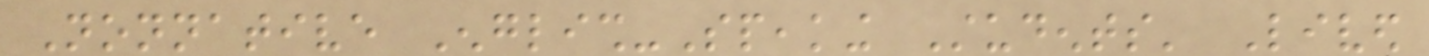Nonnative English-Speaking Students' Lived
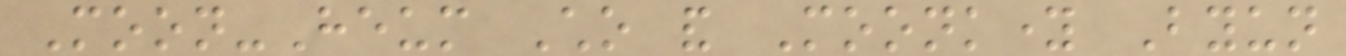Moon-Heum Cho and Moonkyoung Byun
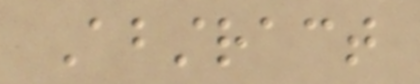Abstract
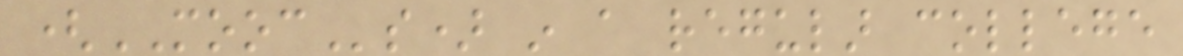(MOOCs) in a regular college
